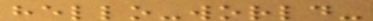hello-world-
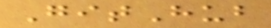GitHub
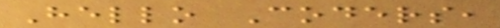Hello Coders,
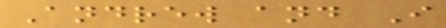Andrew and I
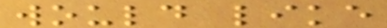would like
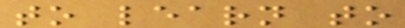to learn to
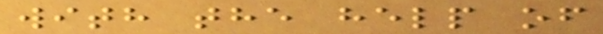with the help of
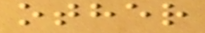other
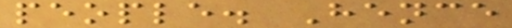people. Hence
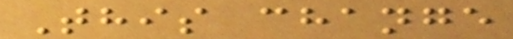This change
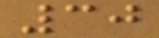30
